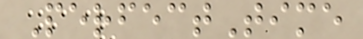PerfectTime
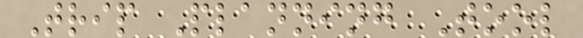Trip Planning Tool
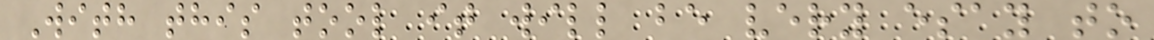With this tool it will be very esay to
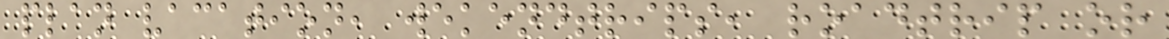plan vacation, wekendtrips, roadtrip or
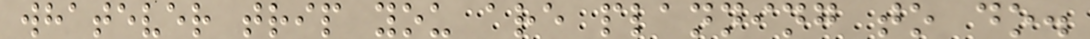whatever trip you are planning to do.
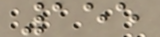155
